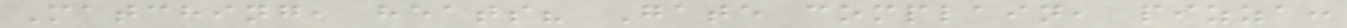Matching, heats? Gate complain, pizza:
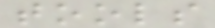tools
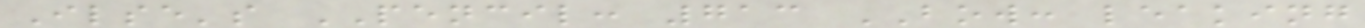Ilse's PENCIL: 713 BOW: leaking
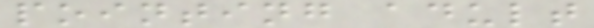pointing adult
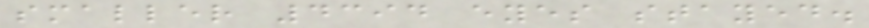smaller 4394 eyes stayed.
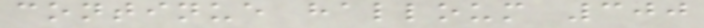continue halloum 300
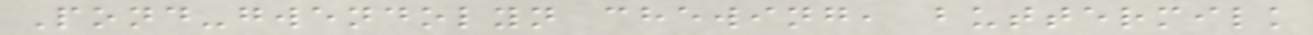Pond-gwendolyn chewing, buttermilk
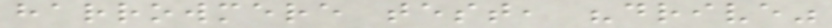harrowmere test, "drive"
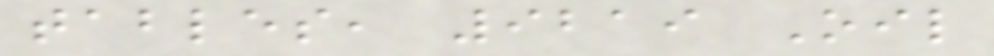tables, 9219 Oil
